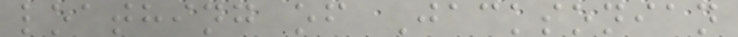loathing of Jacksonian
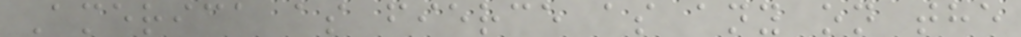America as fierce as any on the
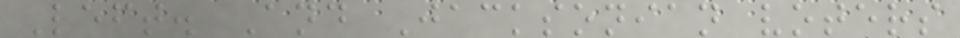Left. And Jacksonian voters
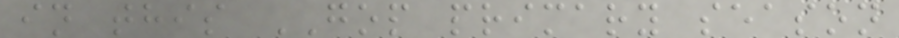in this GOP primary season
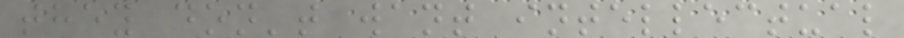they don't want intellectual
